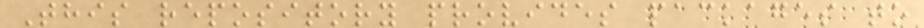This repository provides packages to
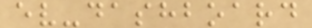ev-dashboard
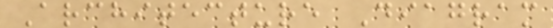Architecture Diagram
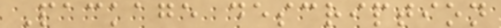Package description
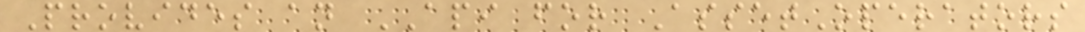Provides an API for AssetOperators
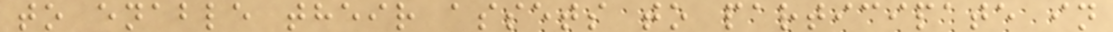to enable their assets to participate in
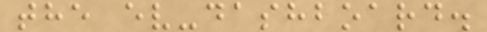the ev-dashboard.
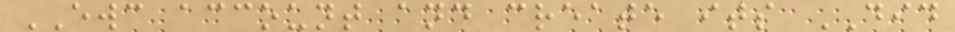EWC account and create its DID
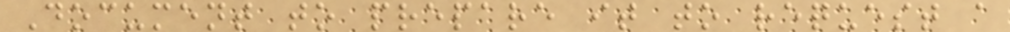Document to prepare it to request a
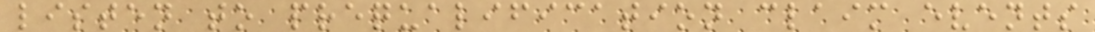listen to prequalification claim events
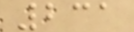231
